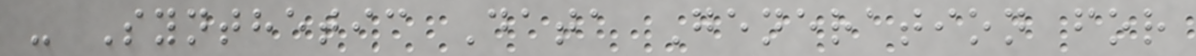- Synthetic Data Generation for
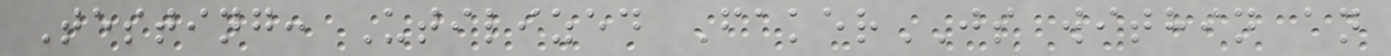Testing: Utilized FakerJS within an
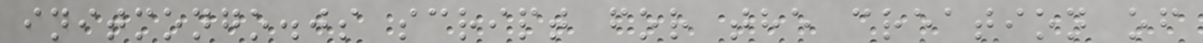initmongo.js script for the creation of
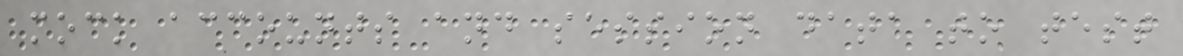mock accounts and session data to test
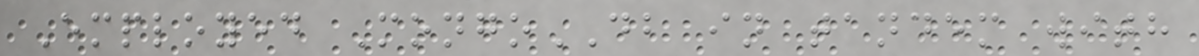Employed MongoDB in tandem with
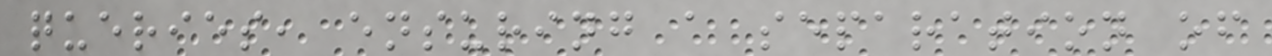queries, ensuring a separation of
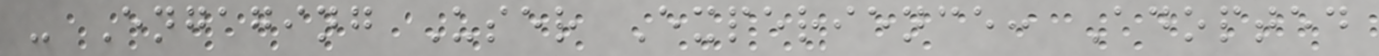- Engaging User Experience: Adopted
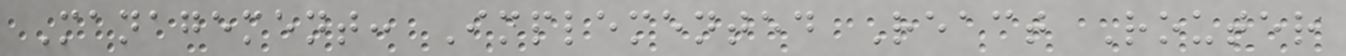Management: Implemented React Router
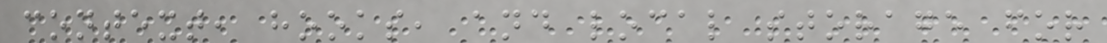context, hooks, and local storage for
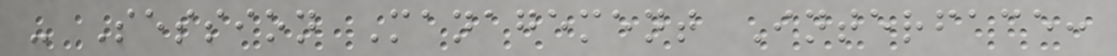- Session Management Interface:
